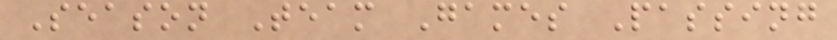Season Team Games Passing
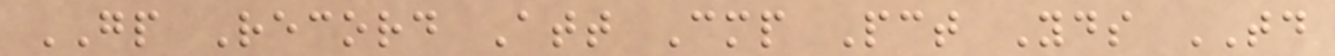GP Record Att Cmp Pct Yds TD
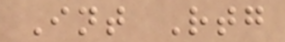Int Rtg
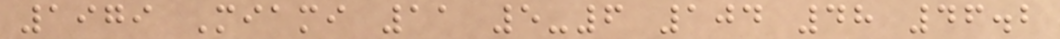1979 Miami 11 5-6 104 48 46.2
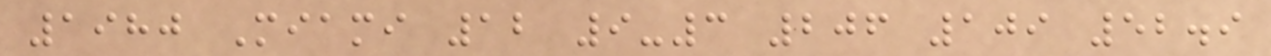1980 Miami 12 9-3 206 109 52.9
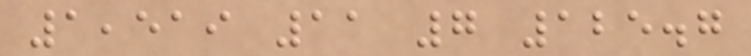1,519 11 7 125.7
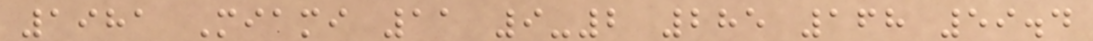1981 Miami 11 9-2 285 168 59.4
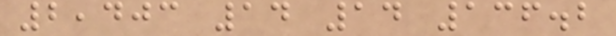2,403 14 14 136.2
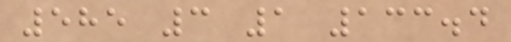585 3 1 133.4
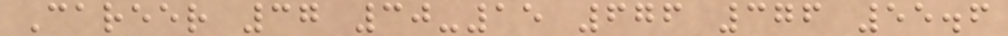Career 37 30-15 676 376 55.6
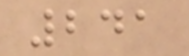241
